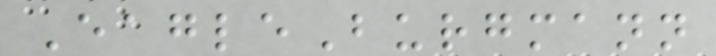EagleBurgmann
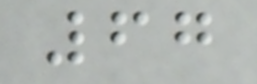67
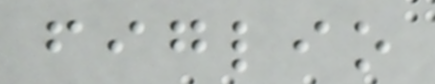figlio
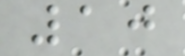10
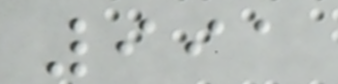991
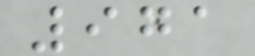971
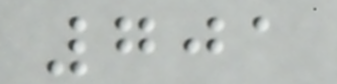701
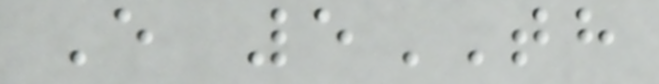E 5TH
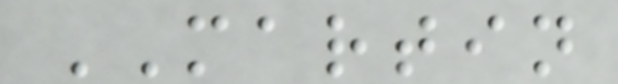MARTIN
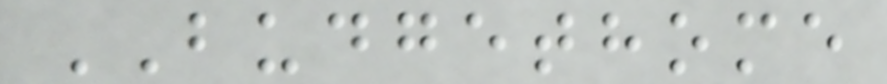BUDGETHOME
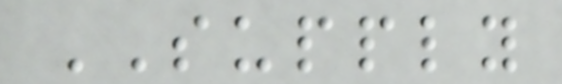SUPPLY
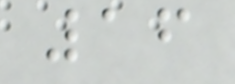16
